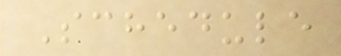Schedule
